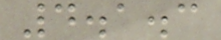4.1.3
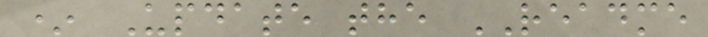* Update the README
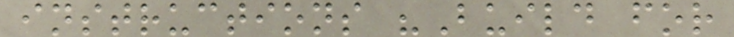instructions "Build for
